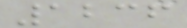1236
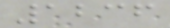1236
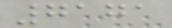7171
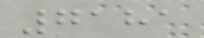7181
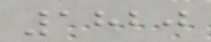1820
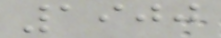1900
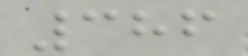386
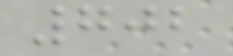702
